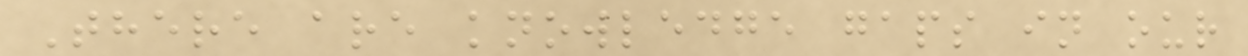There are knowledge gaps in our
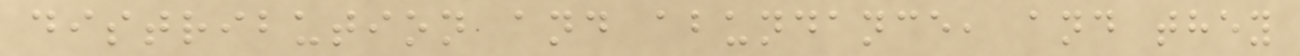distribution and abundance, and they
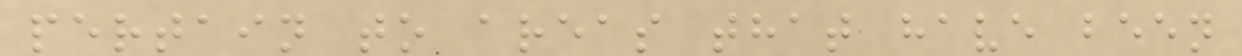pertain to areas that have been
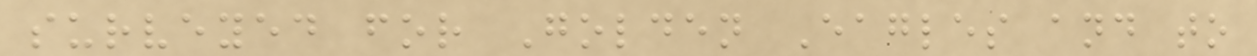surveyed for Golden Eagles and to
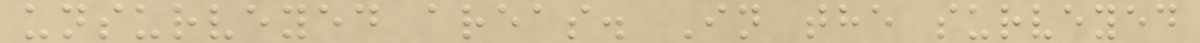unsurveyed areas. In the surveyed
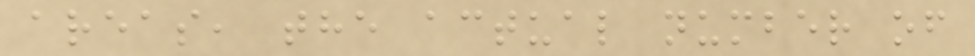areas, the actual number of
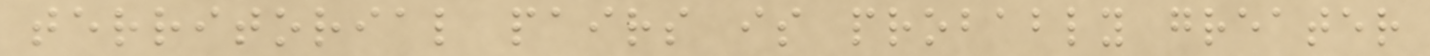territorial pairs is probably greater
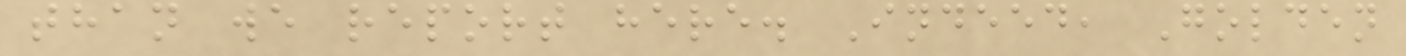than we report here. Indeed, Golden
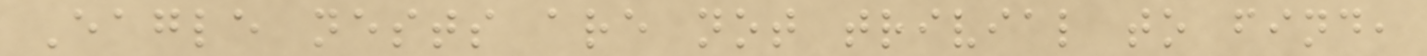Eagle nests are not trivial to find,
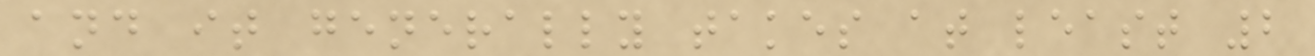and it generally takes at least 2
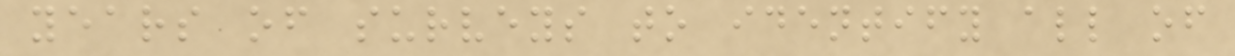years of surveys to identify all of
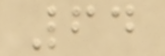64
